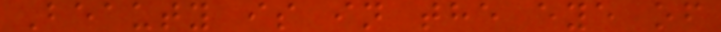Beauty is in the eye of
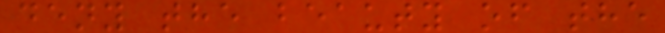deny the beauty of the
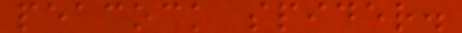peacock spider.
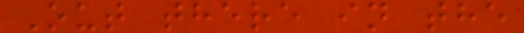Out there in the
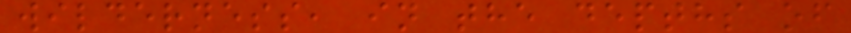wilderness, in the depths of
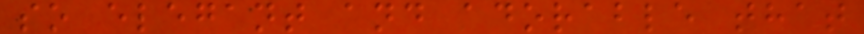so elegant and adorable that
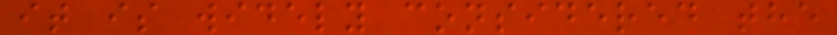it is widely considered the
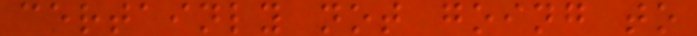certainly not going to
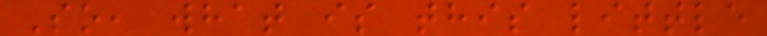So, what is this little
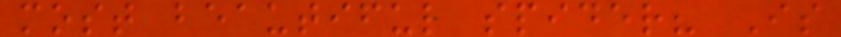most beautiful spider? Is
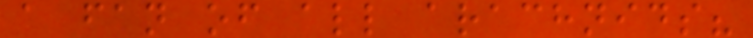a fan of all arachnids?
